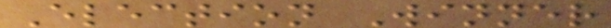Election Winner
